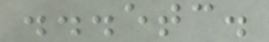...etc.
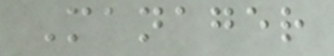Manager
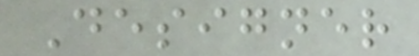Designer
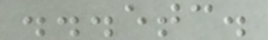...etc.
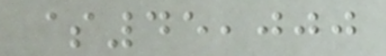$45,000
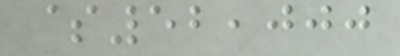$52,000
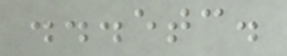...etc.
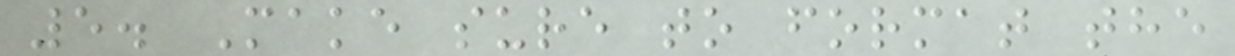5. Make sure to format the
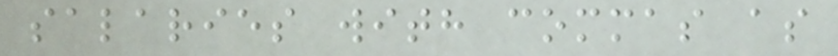salaries with commas as
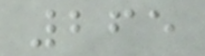265
